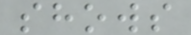shows
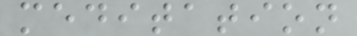meditation
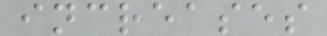increases
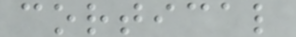cortical
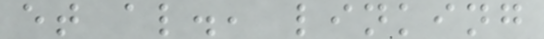et al., linking
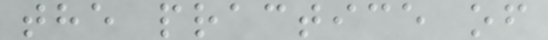the practice of
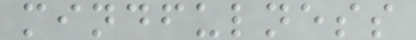mindfulness
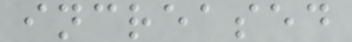increased
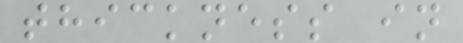thickness in
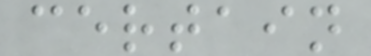certain
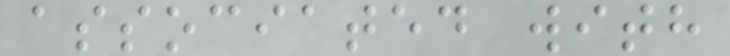associated with
